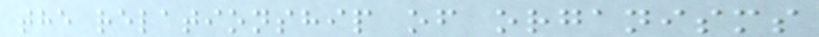the relationship of organisms
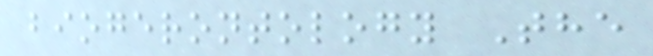biogerontology The
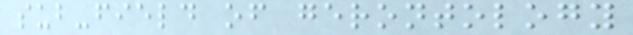sub-field of gerontology
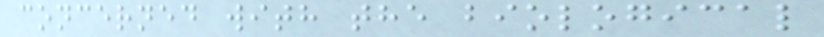concerned with the biological
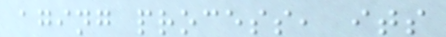aging process, its
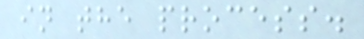in the process.
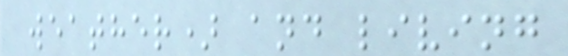weather) and living
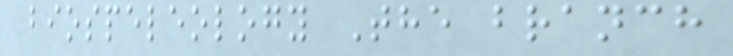biospeleology The branch
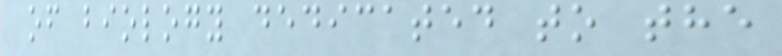of biology dedicated to the
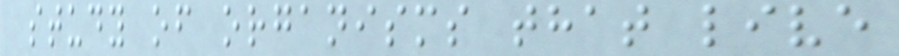study of organisms that live
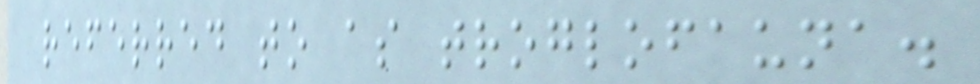referred to as troglofauna.
